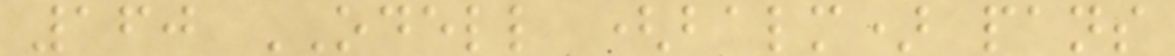160 ODELL (balm) pans
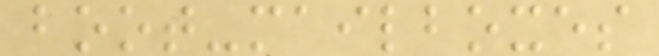boot-mailboxes
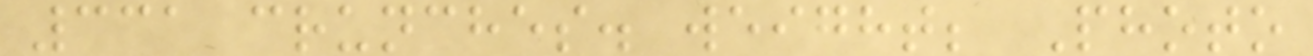331 crunches. weight; Photo
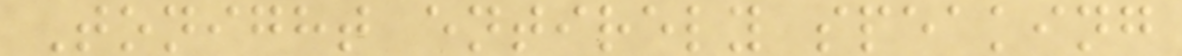Tonight entirely speaking
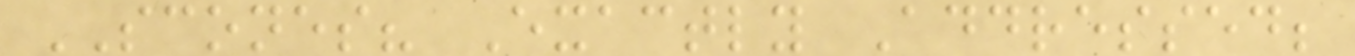SCONES? Exactly Addressed;
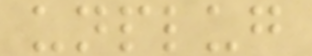unplug
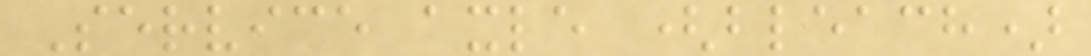Service axle (bleach)
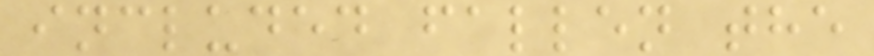included fallen the
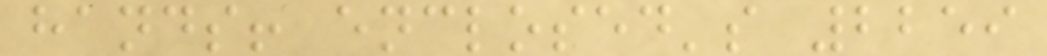hands! enclosed's 2259
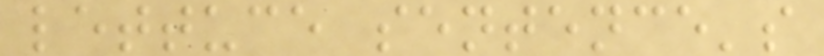lettuce sentence's
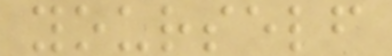yourself
